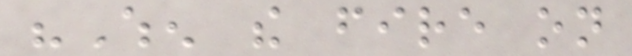"When the fire on
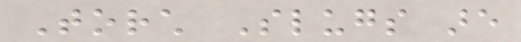Torch Slugs are
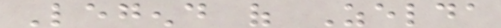Legend of Zelda
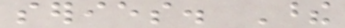series. These
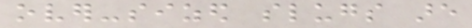over-sized slugs are
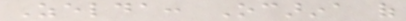Zelda: Ocarina of
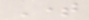Time
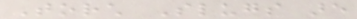Torch Slugs are
